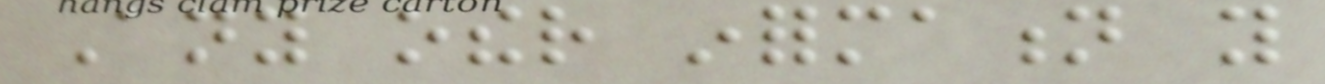Any other information you
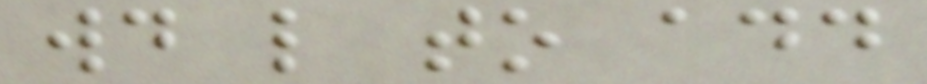would like to add
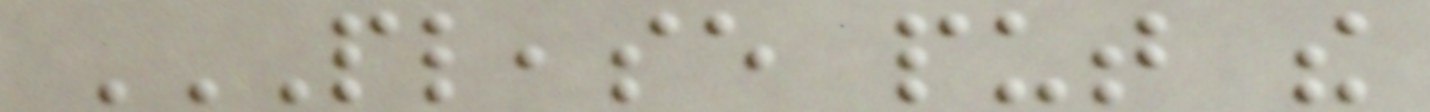PLEASE PUT THE
